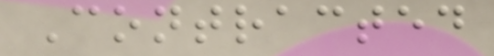Contracted
